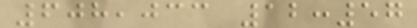608,033 12:57
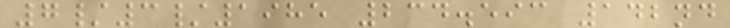7/3/1985 234.593 142nd
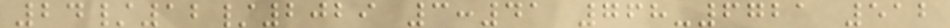24/12/2029 3:41 768-6721 512
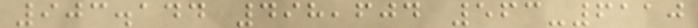903.144 498,604 563-6110
